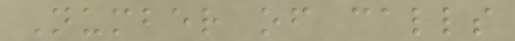Number of calls
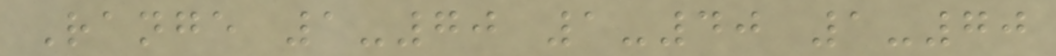Range 1-70 1-40 1-70
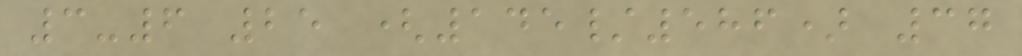3-6 25 (145/586) 37
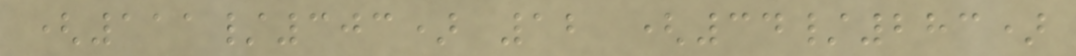(111/303) 12 (34/283)
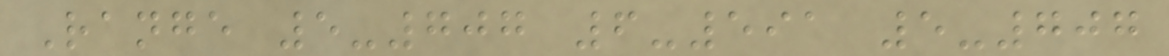Range 5-707 6-591 5-707
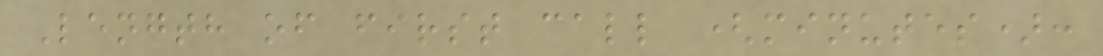Length of first call (minutes):
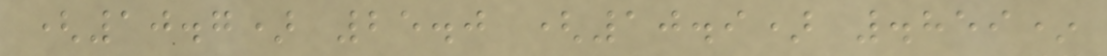(10.7) 25.0 (10.9) .859*
